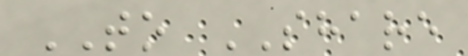TO SHARE
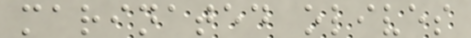marinated olives
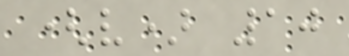(v) 10
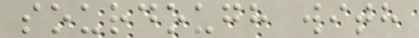sourdough with
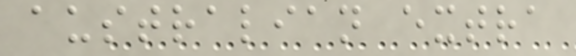australian extra
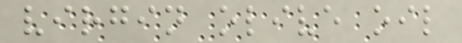virgin olive oil
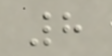8
